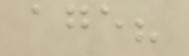age?
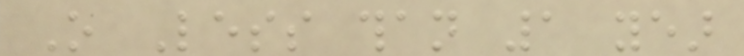O Less than 1 year
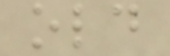old
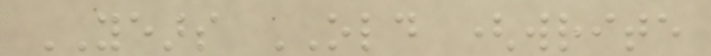YEARS OLD (write
